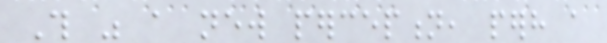This was a new perception, perhaps a
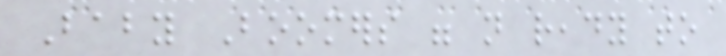Baby Boomers were not ready to
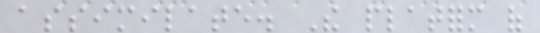assimilate. The platform of
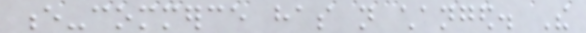e-commerce has not changed. The
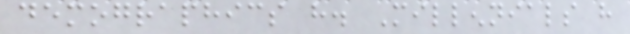demographics have. Millennials have
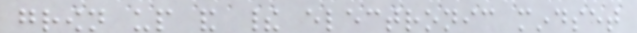grown up and their electronic mindset
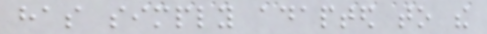has simply adapted to the
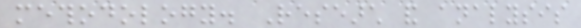methodology. Research and analysis
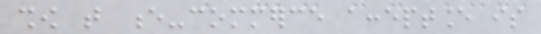show that e-commerce acceptance is
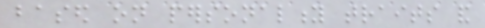based on personality traits and
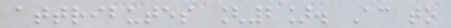attributes [2]. According to
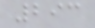293
